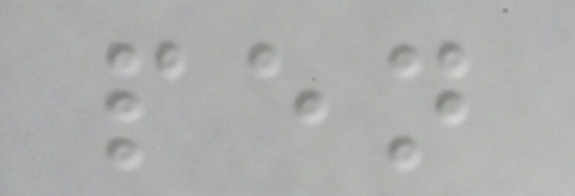pen
